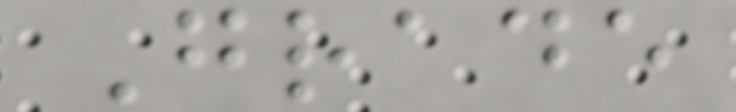Grade
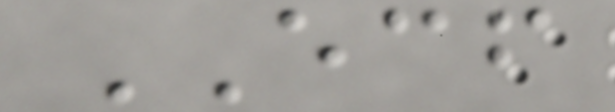ECF
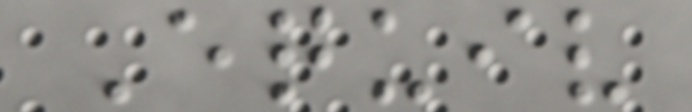Equiv
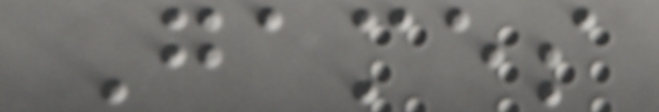Games
